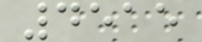4515
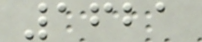1621
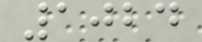1024
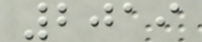2019
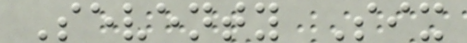Seventy Six
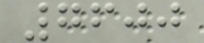7600
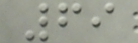69
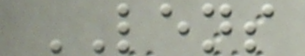LENS
